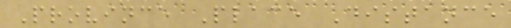Province Place Distance
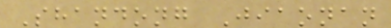Shandong Jiaonan
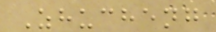Zhucheng
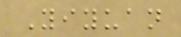Yiyuan
